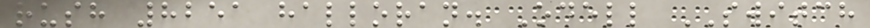rush 8251 halloran. Odell SWITCH
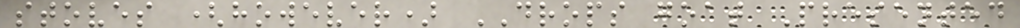stoves (however) DROPS goat Presented
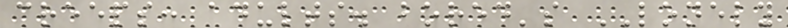creeps: adults. bored's LONELY
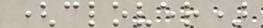(clover)
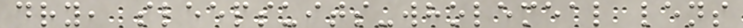dry, sleepsuits-wholemeal lens
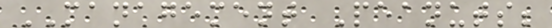MANAGEMENT Peanuts;
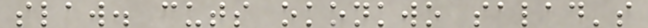slaw. cuts okonkwo salad's
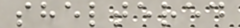sheltered
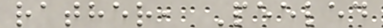rather, Peeled
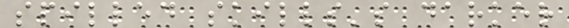spilled skills's darker
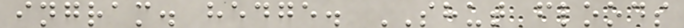ingram. hedge. SHUT floods
